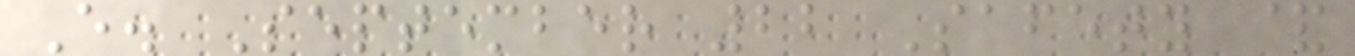E. September 22 Safety &
